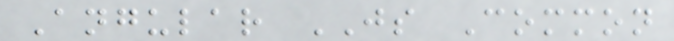Angular JS Common
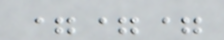===
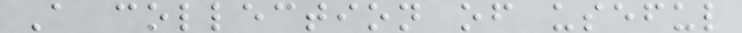A collection of useful
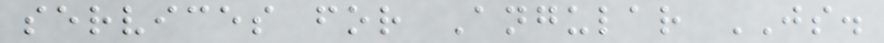services for Angular JS.
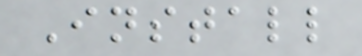Install
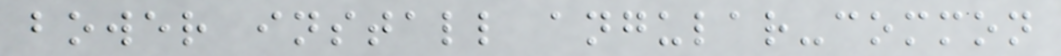bower install angular-common
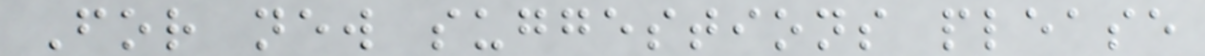For new suggestions please
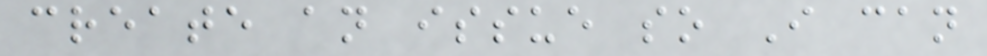create an issue so I can
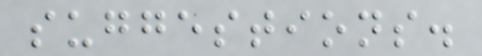suggestions.
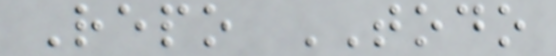Repo TODO
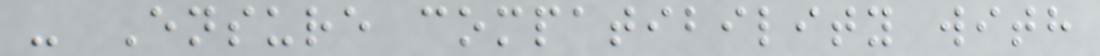- Ensure compatibility with
